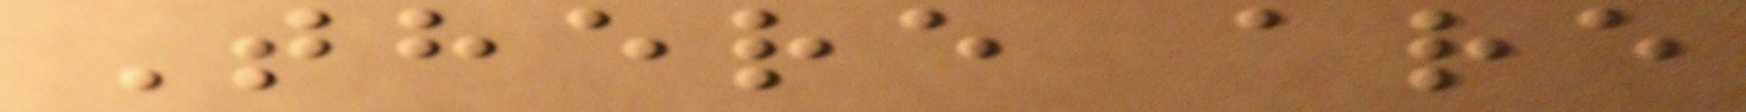There are
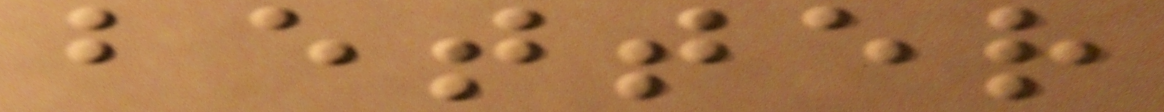better
